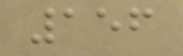156
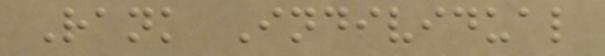Rank Individual
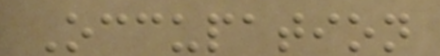Occupation
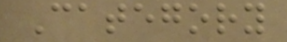Category
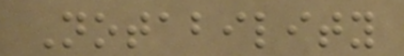Notability
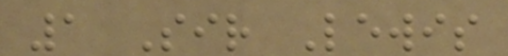1 Sir Lewis
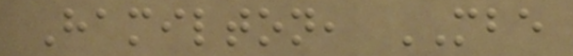Hamilton, MBE
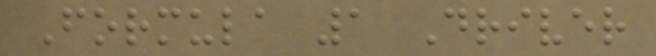Formula 1 Driver
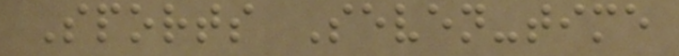Sports Seven-time
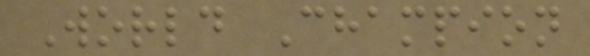World Champion
